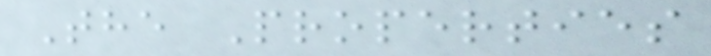The Properties
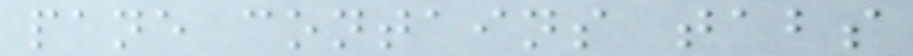pane contains tabs
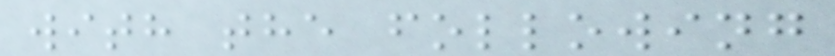with the following
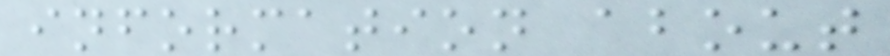information about
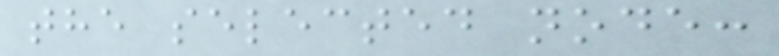the selected node:
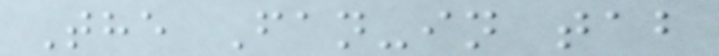The Fan-in tab
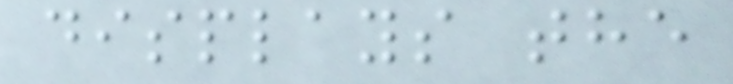displays the
